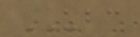UBC
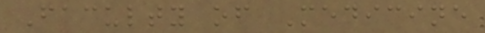Faculty of Medicine
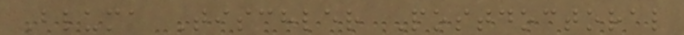Bluma Tischler Postdoctoral
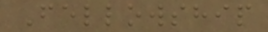Fellowship
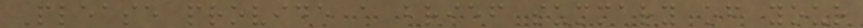Please provide a brief summary of your
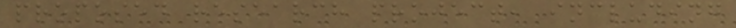proposed research project, including
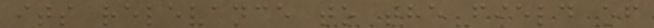its relevance to the field of
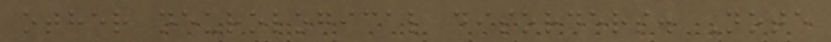other neurological disorders. Note
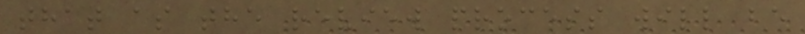that as the review process will be
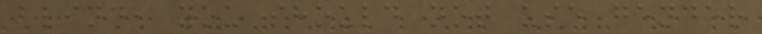blind, you should not use gender
